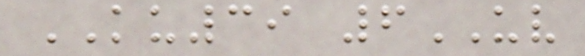KU39 6UV
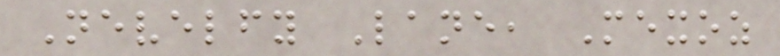Nevelfy Lane, Mexoz
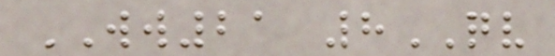WW21 8QV
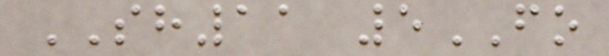SH11 5FO
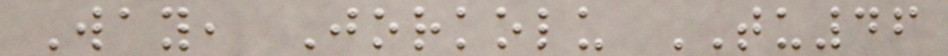Way, Jorkolu TU46
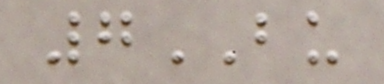7BU
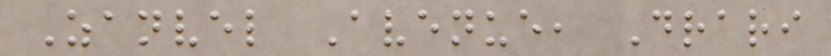Zanvel Avenue, Drari
